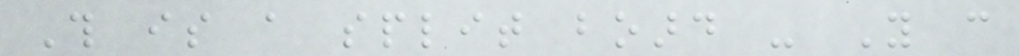This is a split board - You can
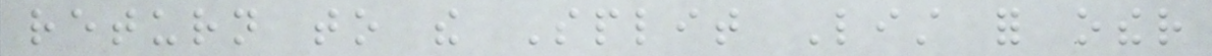return to the Split List for other
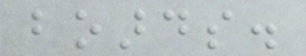boards.
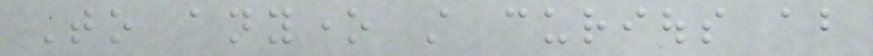To anyone still curious about
